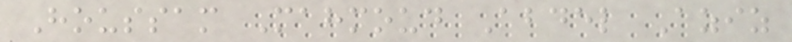Houssam Mahmoud Abdel Aziz
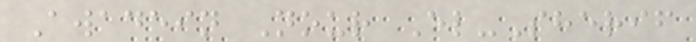Awadein Nour El-Sherif
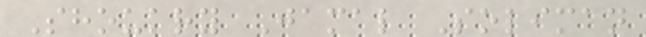Shoukry Jamal Soliman
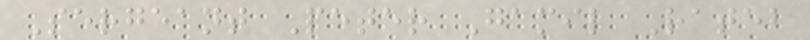Sergeant Peter Gamil Rateb
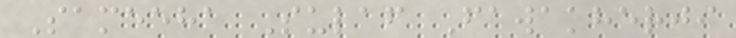Sameeha Sulaf Fawakherji
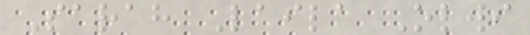Sarah Laila Olwi
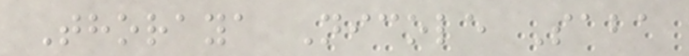Thoraya Nicole Saba
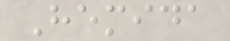Hemida
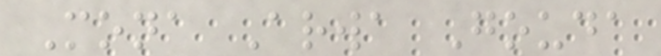Mona Arwa Gouda
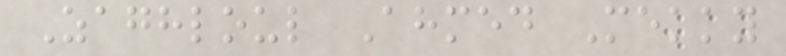Zaghloul Ahmed Mekky
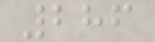286
